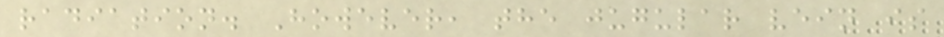radiation. However, the jugular vein is
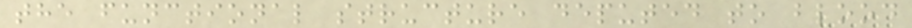the functional structure deputed to blood
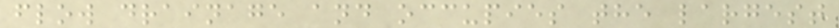flow drainage and occupies the largest
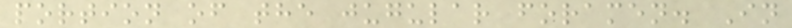portion of the jugular foramen. In
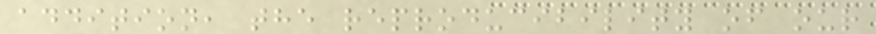addition, the reproducibility of our
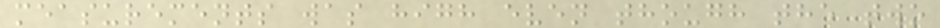measurements was high even though the two
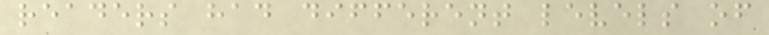readers had different levels of
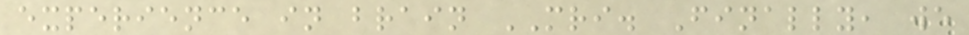experience in brain MRI. Finally, we
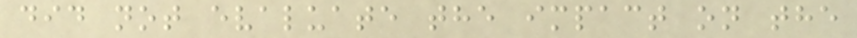did not evaluate the impact on the
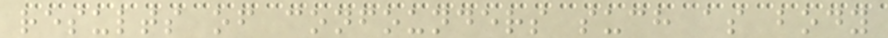results of confounders such as body
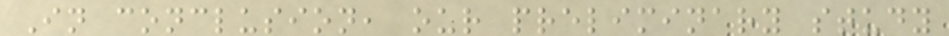In conclusion, our preliminary study
